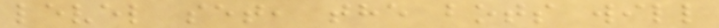level set, the bots will
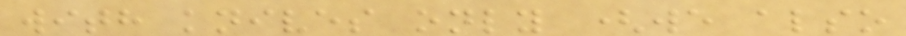with knives only (we also
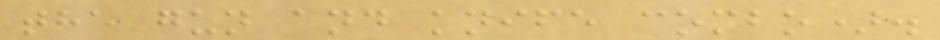the gun and knife combo).
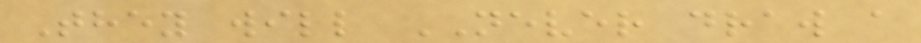They will NEVER draw a
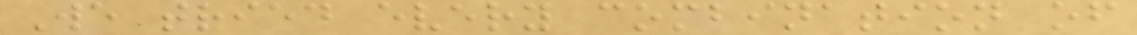We tried every combination of
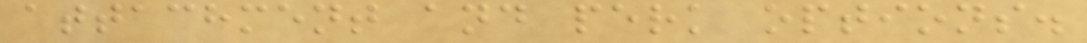attachment and perk options.
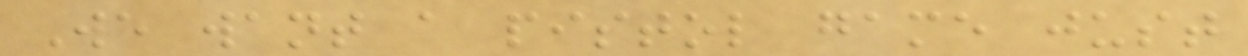We want a pistol game just
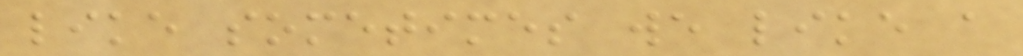like sometimes we like a
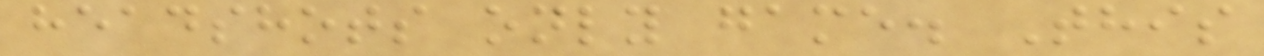headshots only game. This
